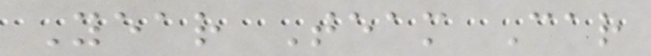Year Team Car
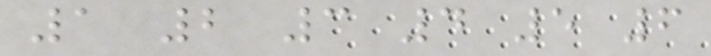1 2 3 4 5 6
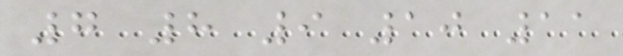7 8 9 10 11
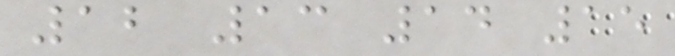12 13 14 15
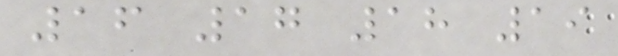16 17 18 19
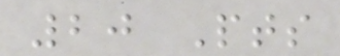20 Pts
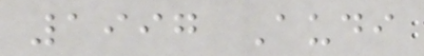1997 Audi
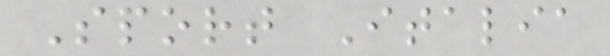Sport Italia
